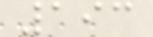193
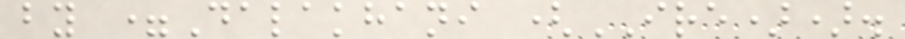by =Dalakhani (IRE)).
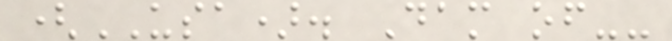(USA). Dam of--
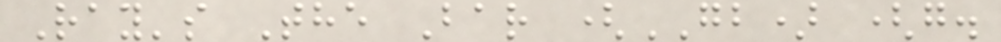Ray's The Bar (GB) (g.
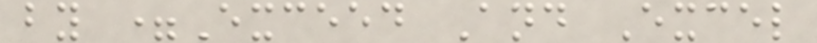by =Exceed And Excel
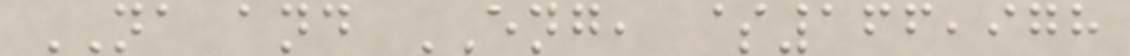NA and ENG, $166,978
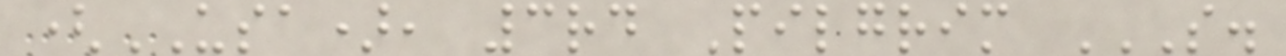(USA), 3rd Pilgrim S.
